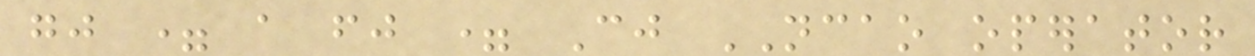gj = a fj = Cj NCAO operator
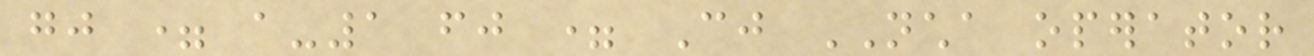gj = a-1 fj = Cj NCHA operator
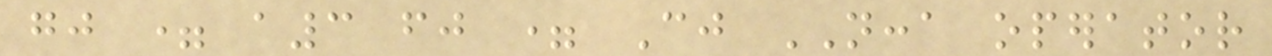gj = a3 fj = Cj NCCA operator
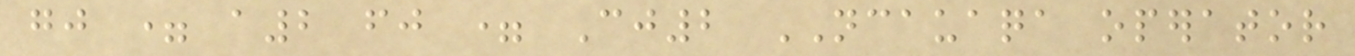gj = a2 fj = Cj2 NCAUAQA operator
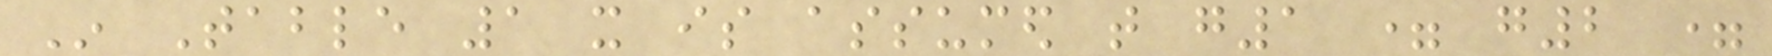In Table 1 it is assumed that g1 = g2 =
